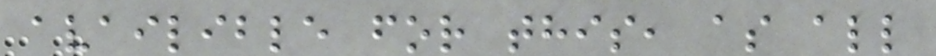availible for this, as all
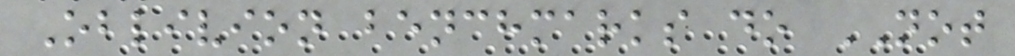Oblivion benchmarks do NOT
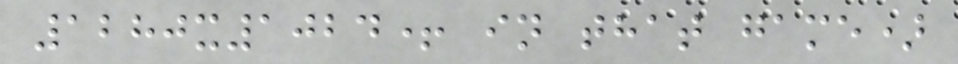1280x1024+ in that game)
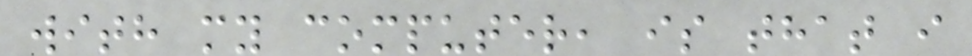with my computer, is that i
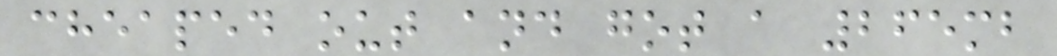cheaped out and got a 265mb
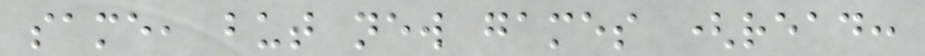same, but new games (read:
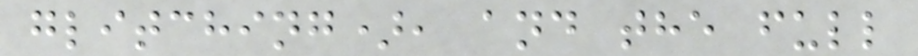glitching), and the full
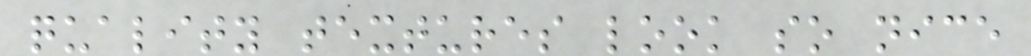quality textures look so nice
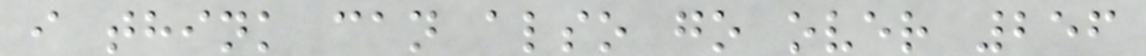i think can also go over 256
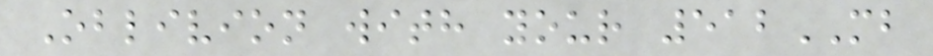Oblivion with your 512MB
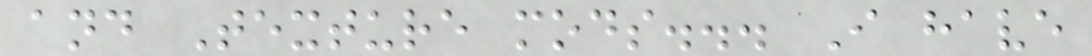and Texture mods... I have
